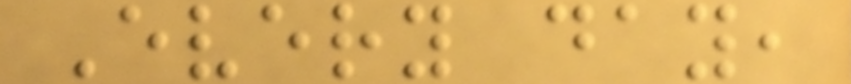Every day,
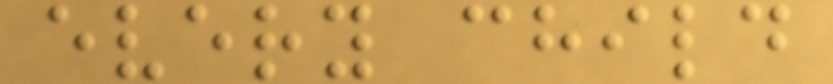every child
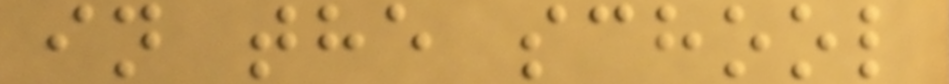in the school
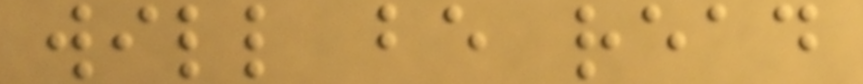will be read
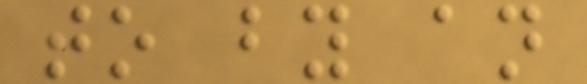to by an
